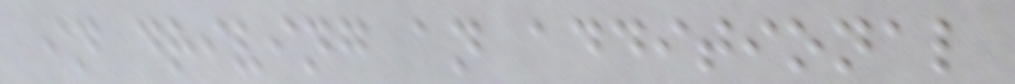in driving an additional
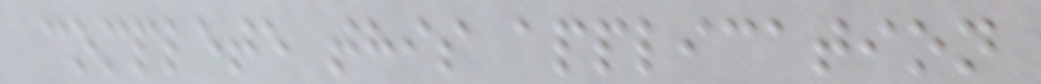complete this application
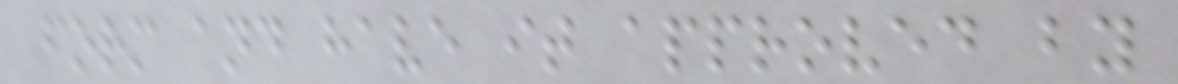form and have it approved by
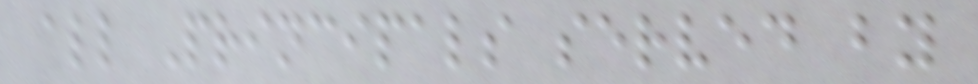all Principals served by
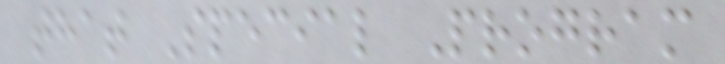that Special Program
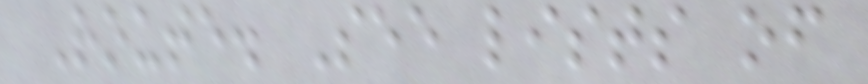Route. See lists of
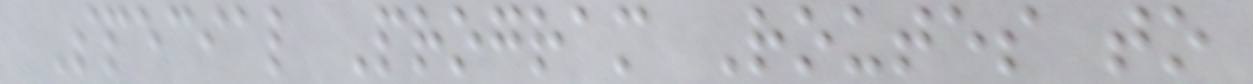Special Program Routes to
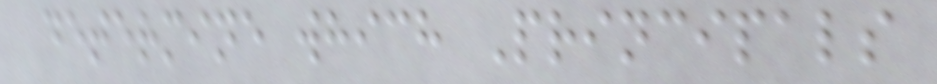determine which Principals
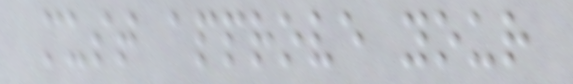must approve your
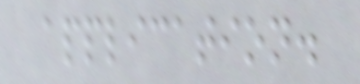application.
